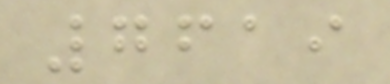7619
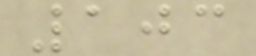103
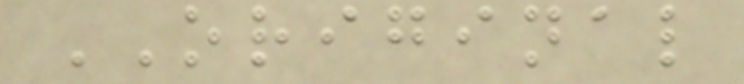ORIGINAL
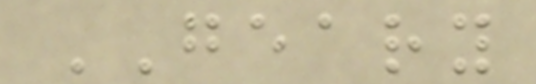GEARY
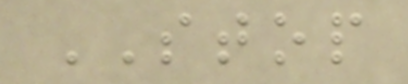STOP
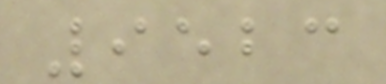9523
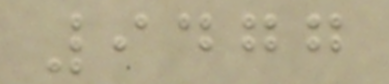9477
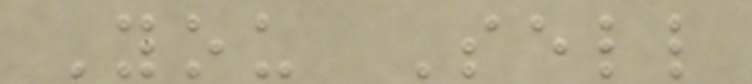You Sell
